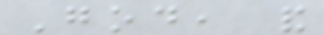God, and
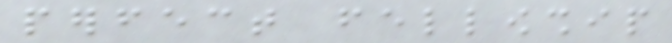perfect fellowship
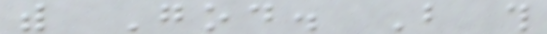with God. But this
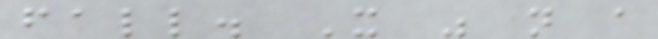fall. It was not a
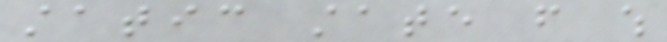static state from which
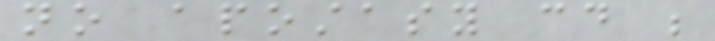no apostasy could be
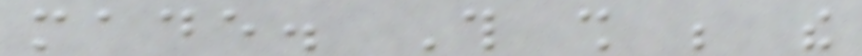made. This shall be the
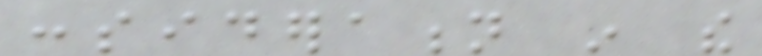consideration in the
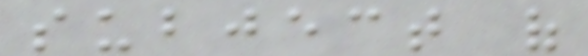subject of
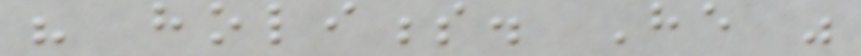his holiness. He was
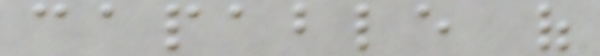capable of
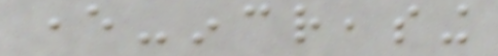ever-increasing
